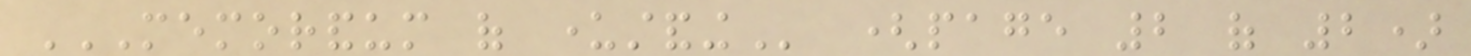MEMORANDUM OF UNDERSTANDING (page 2 of 2)
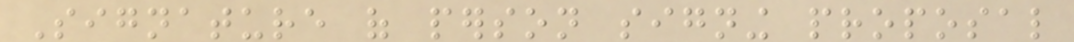Signature of person signing proposal
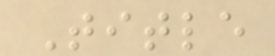Title
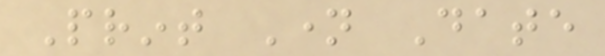Print Name Date
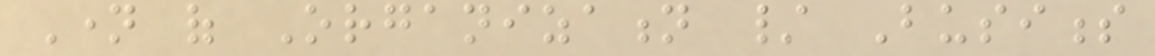Name of Organization / Business
